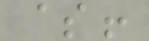$!
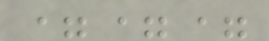===
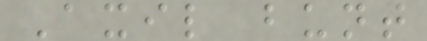Axil bunt
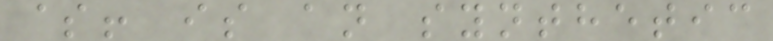$! is an synthetic
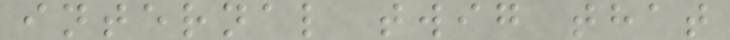internal twig that
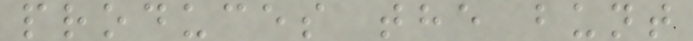produces the bunt
